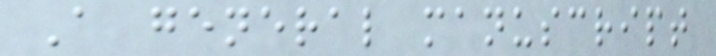A general manuscript
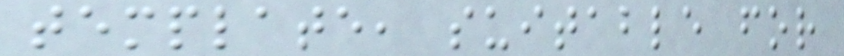template, suitable for
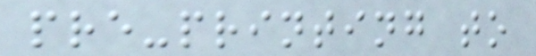pre-printing to
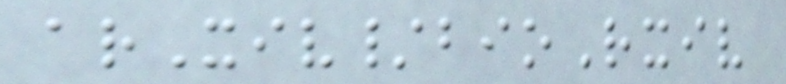arXiv/bioRxiv
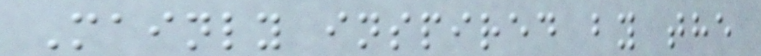Mainly inspired by the
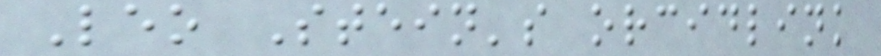Leo Stein's orcidlink
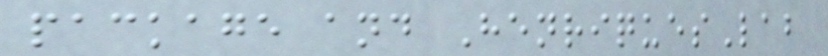package and HenriquesLab
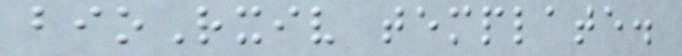bioRxiv template.
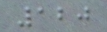120
